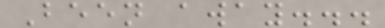Been away...
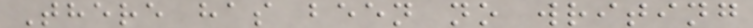There has been no writing
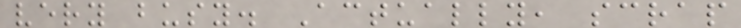very busy. Actually, scrap
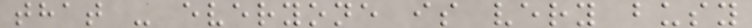that - everyone is very busy
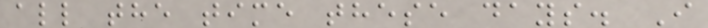all the time these days. I
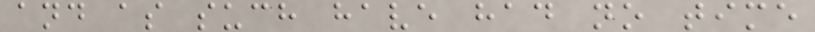and as such have had no time
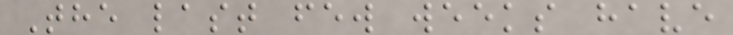The last few weeks have
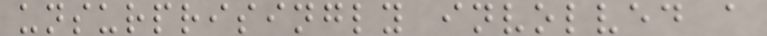unsurprisingly involved a
